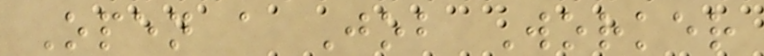Open a Job Worker
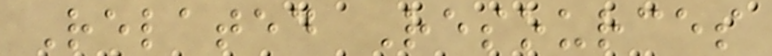Related Resources
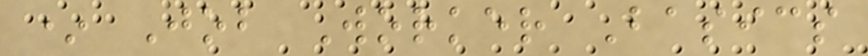* Job Worker Basics
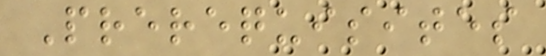Prerequisites
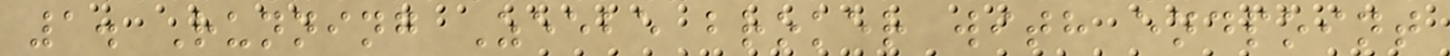1. Running Zeebe broker with endpoint
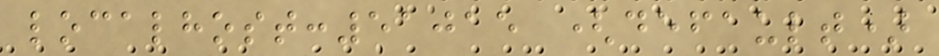localhost:51015 (default)
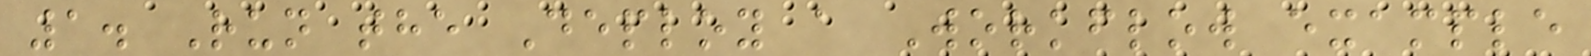1. Run the Deploy a Workflow example
